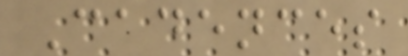Cadences
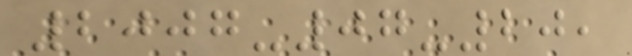2007-07-20,
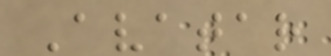Avatar
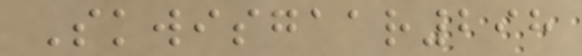Skwisgaar298
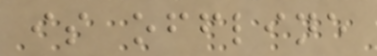is offline
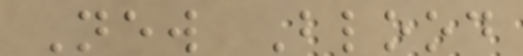New Blood
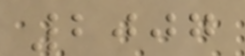2007
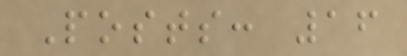Posts: 16
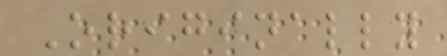Originally
